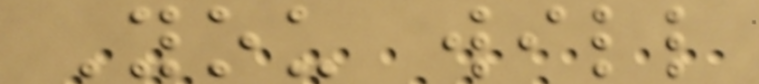You will
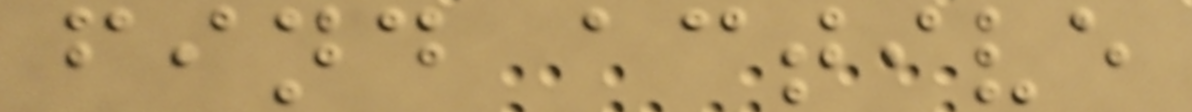find active
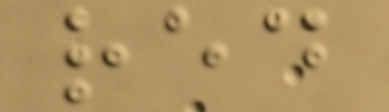red
